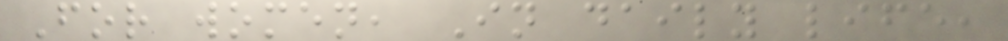For women, In daily life,
